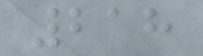218
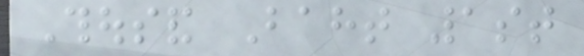Thousand Baht 1st
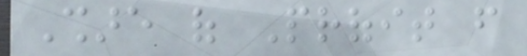Share of Profit from
